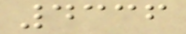4336
